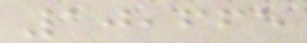10,665
